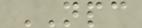NPC
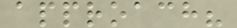approach?
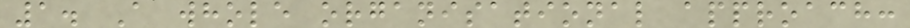1. A whole organisational approach:
